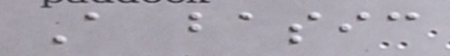A basic
